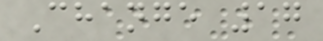Change 17
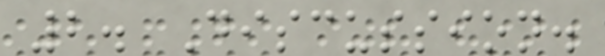2. Discussion.
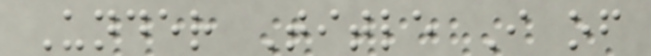Under Title I of
